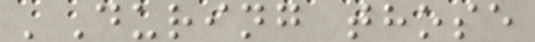'During those
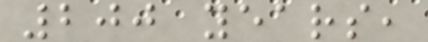200 years,
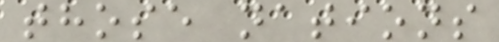those nations
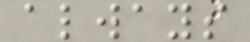always
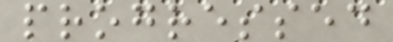progressed
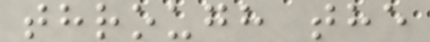through the
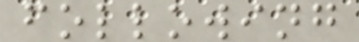following
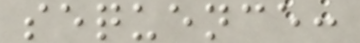sequence:
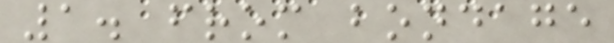1. from bondage
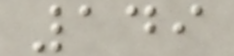149
